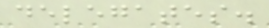delegates.
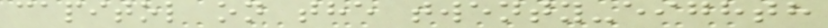capitol on the twenty-eighth
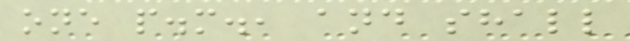one p.m., and shall
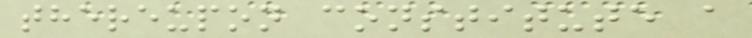thereupon constitute a
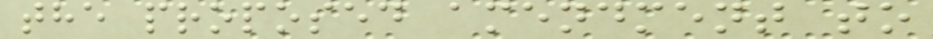the proposed amendment to
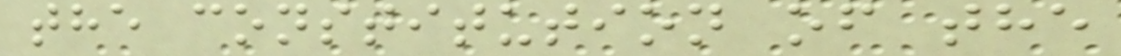the constitution of the
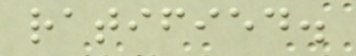ratified.
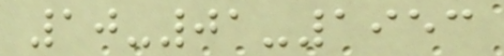10-01-1953
